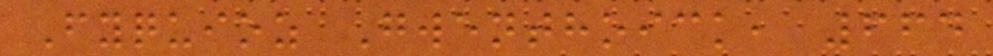Fyquioz Gwenthoick, 664
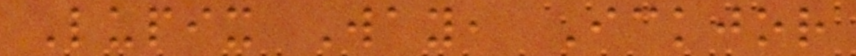Lupix Way, Ickjor
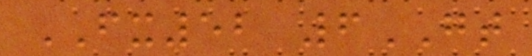FX52 6GT
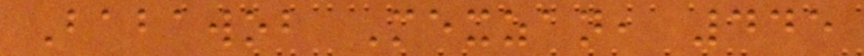Babawob Mexzan, 445
